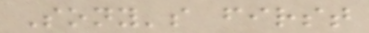Sony's first
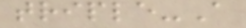triple-A
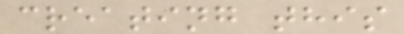creating this
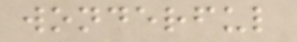wonderful
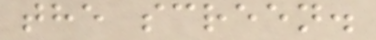the screen.
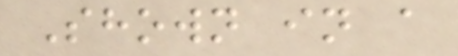Shown in a
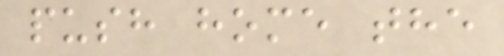push home the
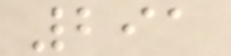291
